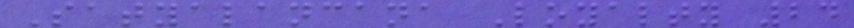Satyalancana Loyalty 24
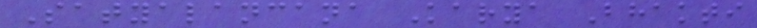Satyalancana Karya Bhakti
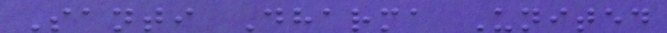Santi Dharma United
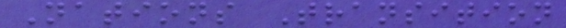Nations Transition
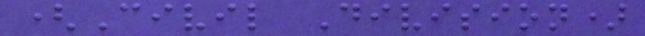(Civil Division)
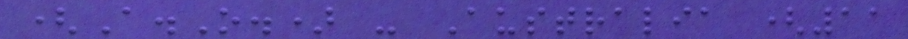(A.O.) - Australia (11
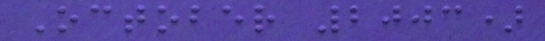October 2003)
